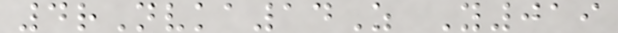4rNvka14Z Y019
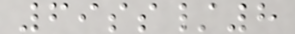69ss/8
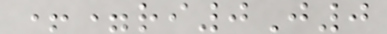+=ri0J0
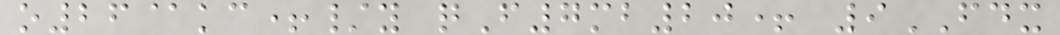o26@kc+/y qF7mb20+ 9FDX
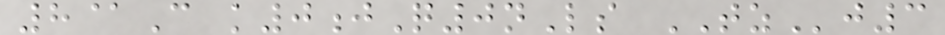8@C k0jQ0nLs TZj3
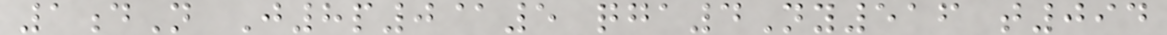1dN J8p0@5 qga4Ny516 t094
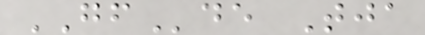GFde Tja
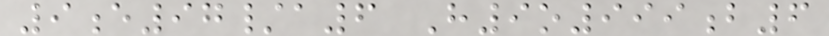9e97/a6 H9o999b6
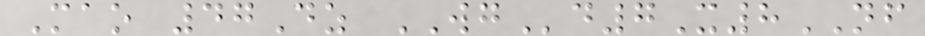Mao 47Dz WGd7X8NF
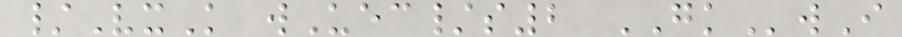/VxK wUec/s2 GKwI
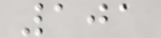101
